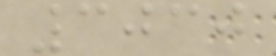3030
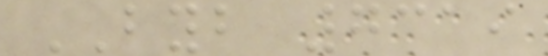BYB 7319
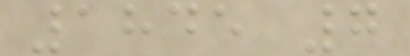1845 7
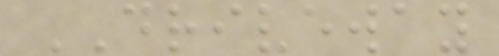DRIVEWAY
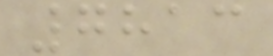7813
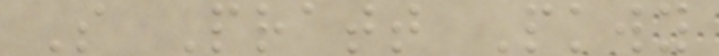S Pratt Pkwy
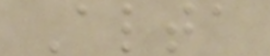Alta
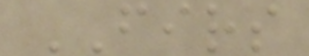FIRS
